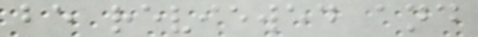be reviewed and
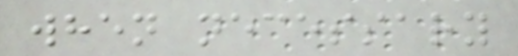when necessary
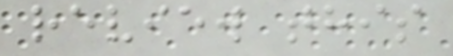review this
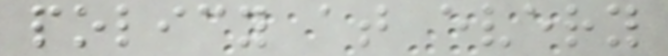policy at every
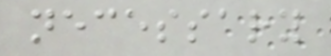necessary
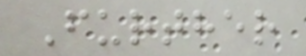Further
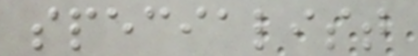specialist
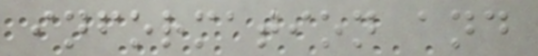information and
